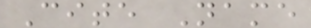Cite Name
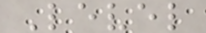Level
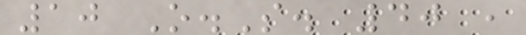10 O.S. 40 ,
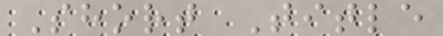Short Title
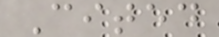Cited
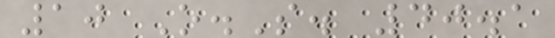10 O.S. 40.1
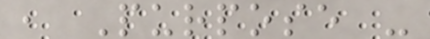, Purpose -
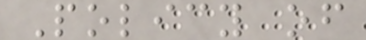Policy of
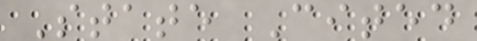State Cited
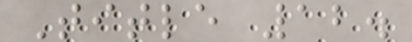Title 12.
